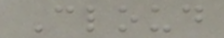Cloud
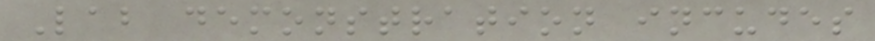Lab demonstration incudes
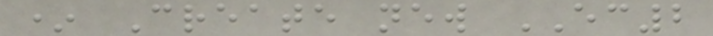* Create new EC2
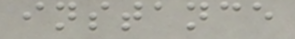instance
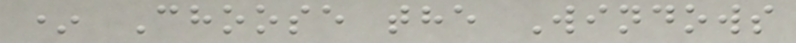* Choose the Windows
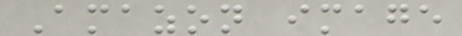Amazon image
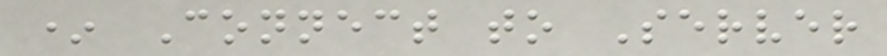* Connect to Server
